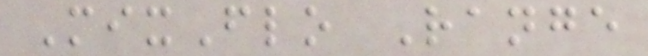MixFlo Range
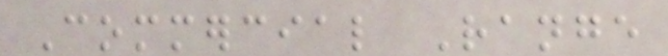Commercial Range
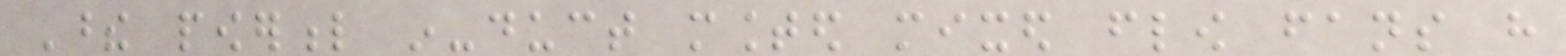These powerful in-duct mounted mixed flow fans have
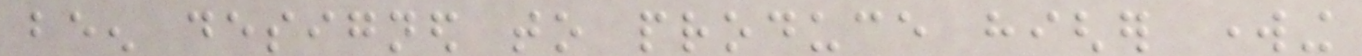been designed to produce higher working
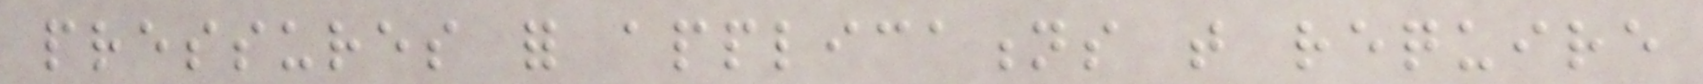pressures for applications that require
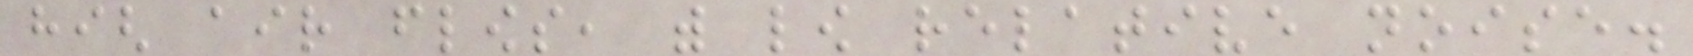high air flows, with low relative noise.
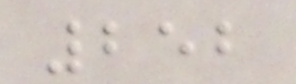252
